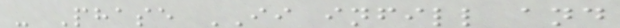- Phase II infill and
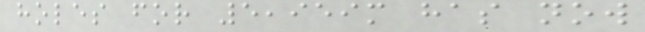holes for 5,959m has now
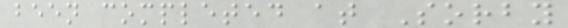been completed at Sorby
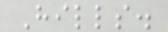Hills.
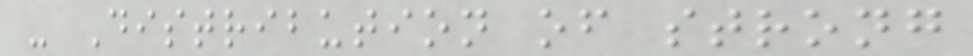- Distribution of strong
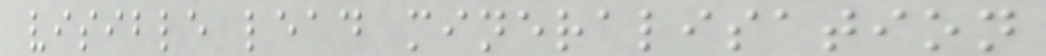visible lead mineralisation
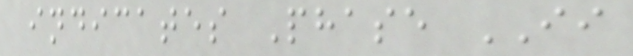indicates Phase II
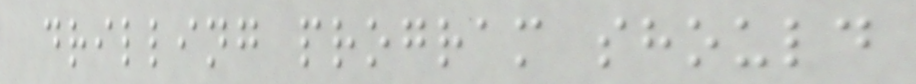drilling program should
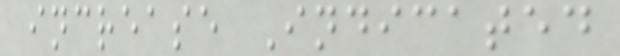increase Indicated
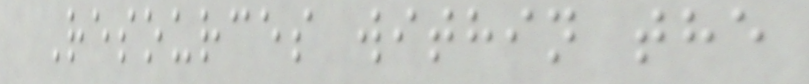Resources within the
